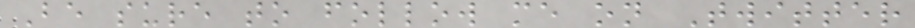Be sure to follow me on Twitter
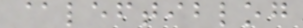@leftiblog
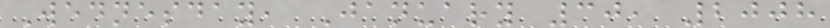Wednesday, January 30, 2008
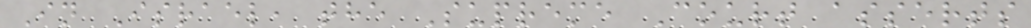In Israel, the Supreme Court asserts
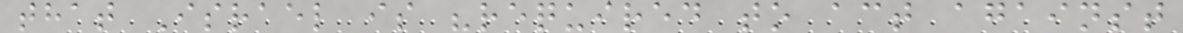that Israel is "required to act against
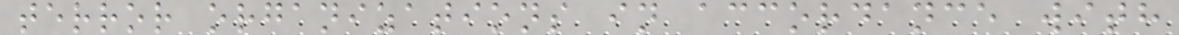terror organizations in accordance with
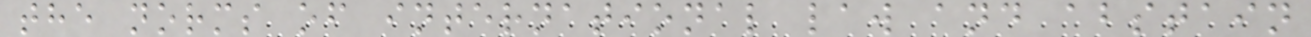the norms of international law and abstain
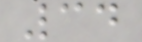34
